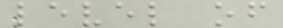level of
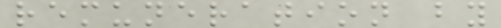remuneration by
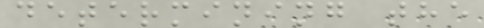determining the
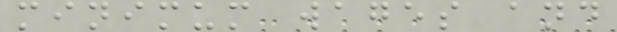minimum wages and
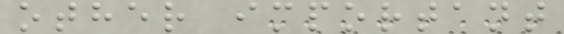other important
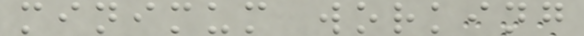minimum working
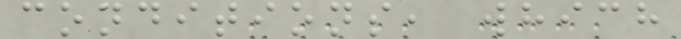conditions, which
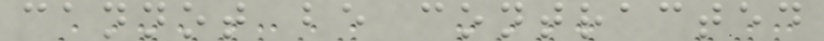cannot be contracted
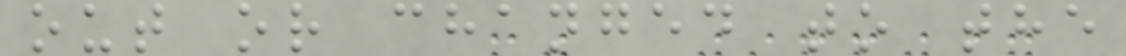out or changed to the
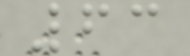63
